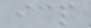icp
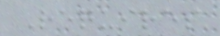Requires
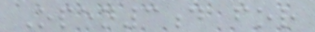Open3d for
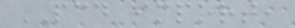PCD import,
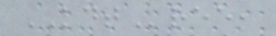KDTree,
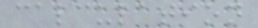calculation
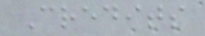Credits
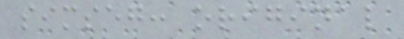simseg: original
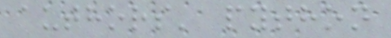authors' python
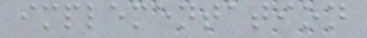implementation
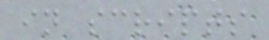in scripts
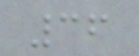36
